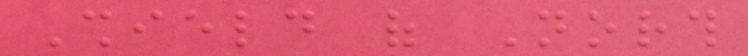Shield of North
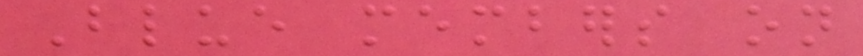Blue members on
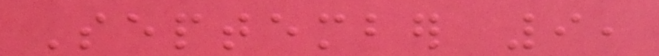September 9,
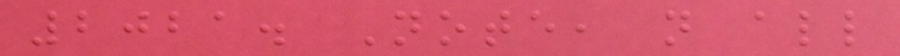2021. Note, not all
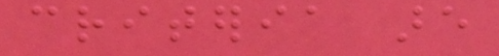criteria are
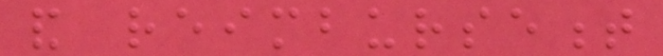and reimbursement
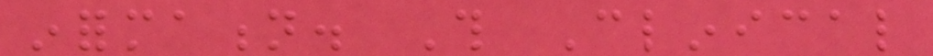information. This Clinical
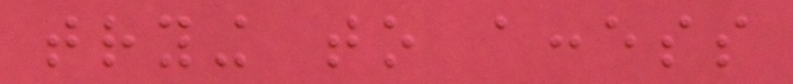trying to access
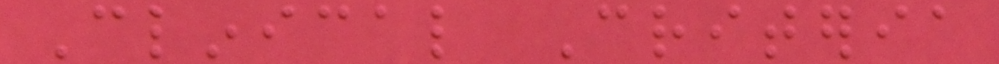Clinical Criteria
